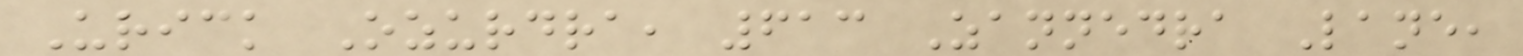Urick Ozurdra, 613 Zannedra Lane,
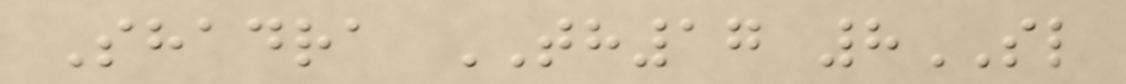Shadra TH17 8SL
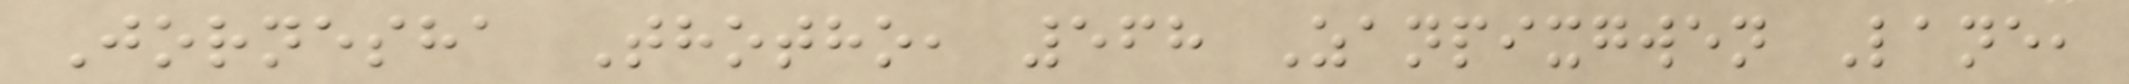Jornesha Thotho, 568 Zanpixgwen Lane,
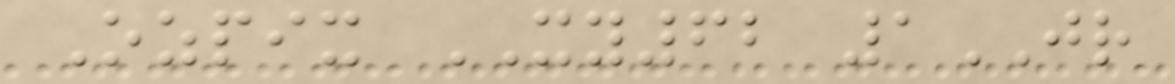Ozpix XY62 1JR
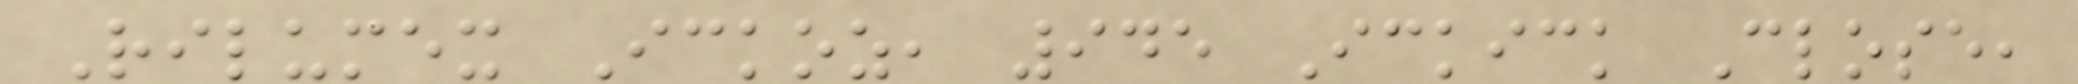Rilumex Ickoz, 945 Ickick Close,
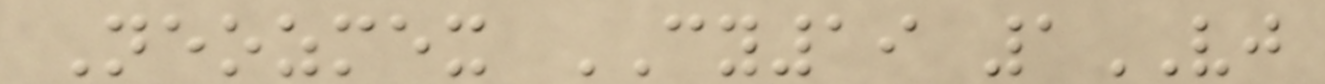Neozmex CY19 1VJ
